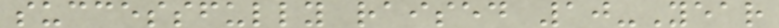successfully raised 10-Year
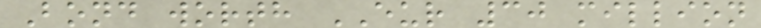Bond worth EUR 30 million
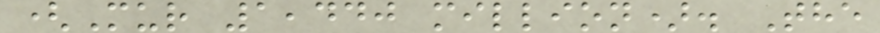(Mur 1,440 million). The
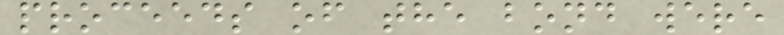proceeds of the bond were
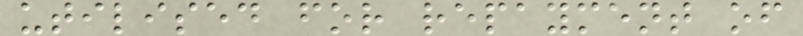utilised for repayment of
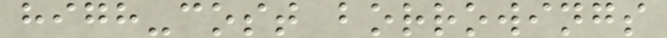high-cost borrowings
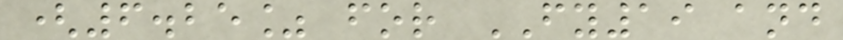(6.25% for FY19 and
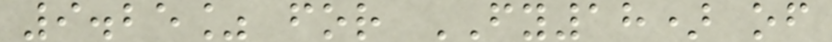9.25% for FY18) of
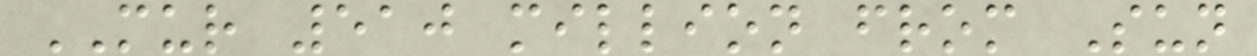MUR 510 million from Sun
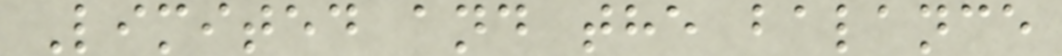Limited and the balance
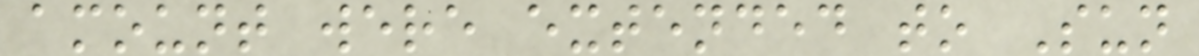amount were extended to Sun
